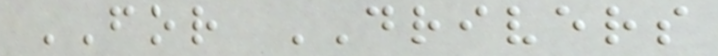FOR DRIVERS
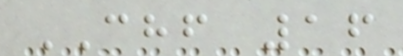CHF 16
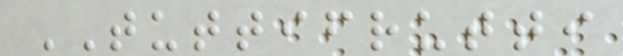TUTTIFRUTTI
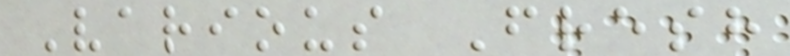Various Fresh
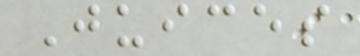Juices
